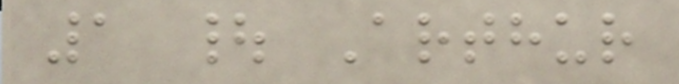1 | Arthur
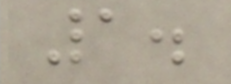1.
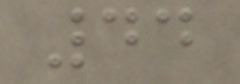44
